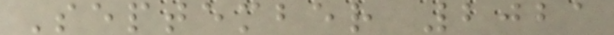September 2021
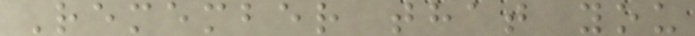Remember that you
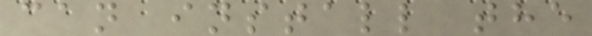can install the
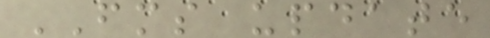FMS update
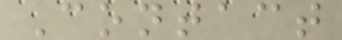Contact
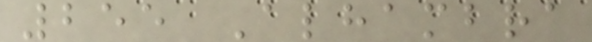255 Alhambra
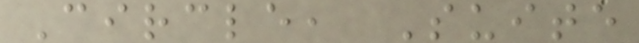Circle, Suite
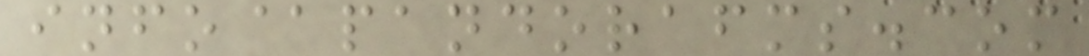info@pandorafms.com
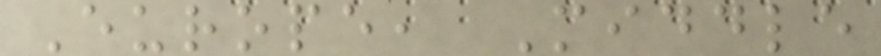Europe, Middle
